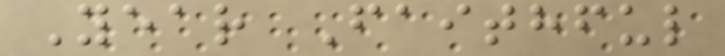Year Faithful
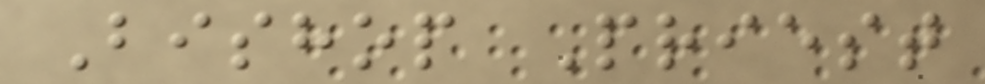Bishop Priest
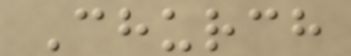Church
